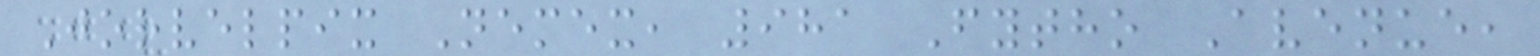Jorvelpix Nemex, 981 Fytho Avenue,
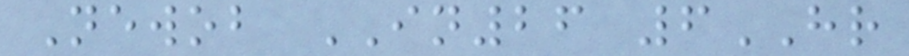Newob IN26 6HR
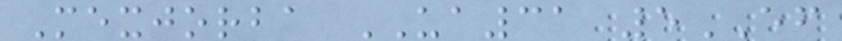Mexjorba UA31 5EF
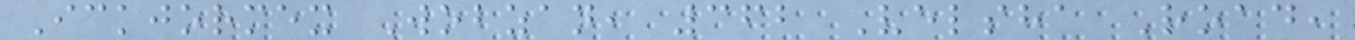Ickjormex Wobzan, 362 Velsha Road,
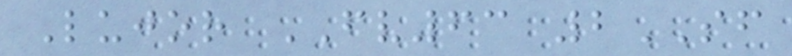Lujor FV63 2SF
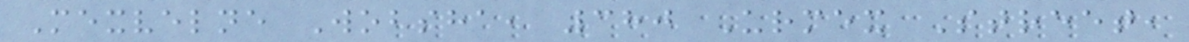Mexvelne Wobsha, 380 Urmex Street,
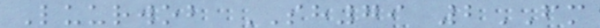Luurwob SH79 2FM
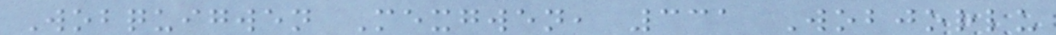Wobquigwen Mexgwen, 331 Wobjorlu
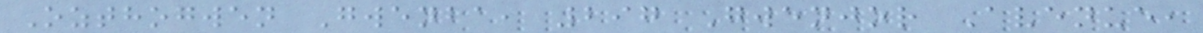Ozthogwen Gwenba, 297 Gwenjor Avenue,
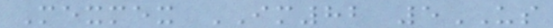Mexmex IM82 5US
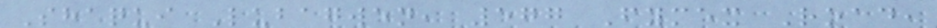Shaqui Lubagwen, 577 Fymex Road,
